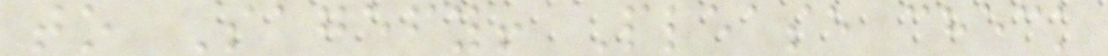to Sagefy! Please check
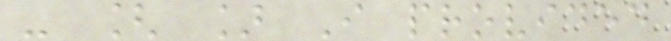- [ ] I provided
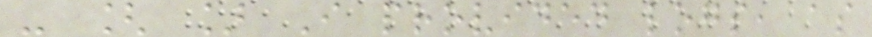- [ ] I provided logs, as
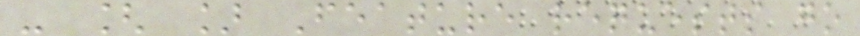- [ ] Feature requests go
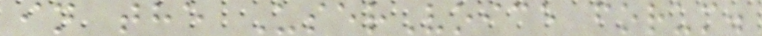in the UserVoice forum.
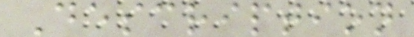Description
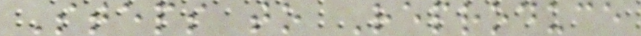Steps to Reproduce
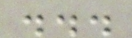...
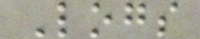Logs
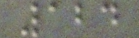124
